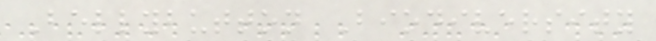Bellybutton Biodiversity
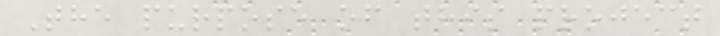The purpose of this project
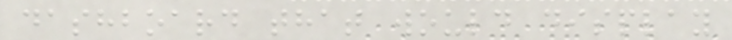dashboard that would display
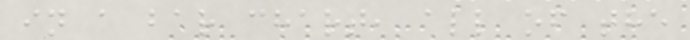in a bar chart, all of the
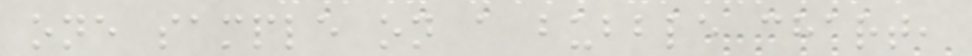one sample on a bubble chart,
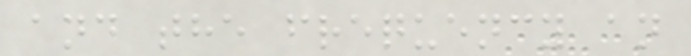and the frequency an
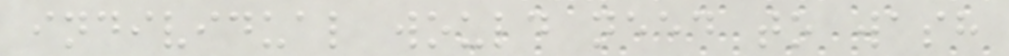individual would need to wash
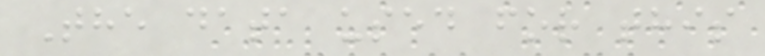The data used for this
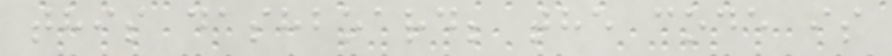this dashboard; the code is
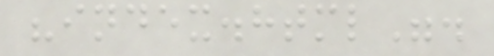"index.html".
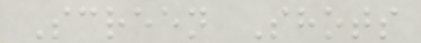Screen Shots
